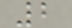2
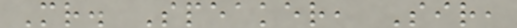Mr. Speaker, Sir,
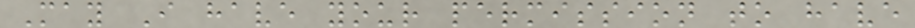May I have your permission to have
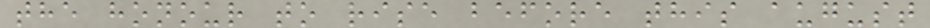the honour to rise before this august
